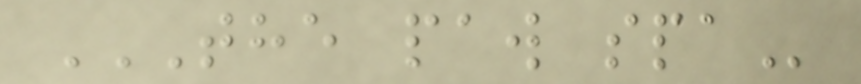THE PAW SPA
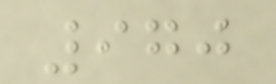970
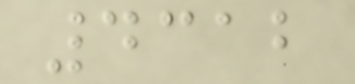4312
